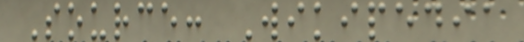Source: Wikipedia
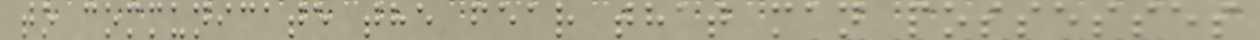to communicate the fear that man possesses
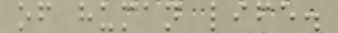of human life.
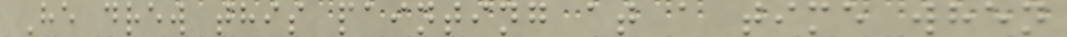He drew this painting at a time when
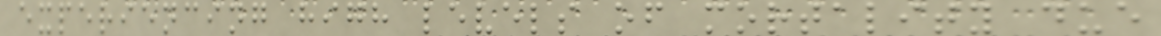experiencing high levels of mortality due
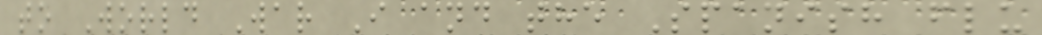to World War I and the Spanish flu
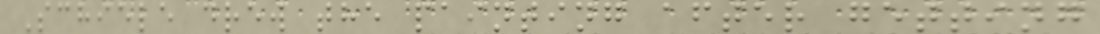Schiele drew the painting after getting
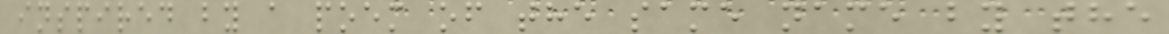inspired by a poem of the same name by the
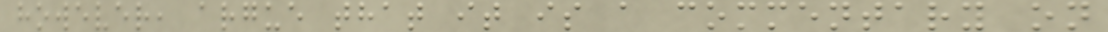however, argue that it is a commentary on
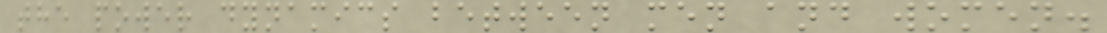the power dynamics between men and women.
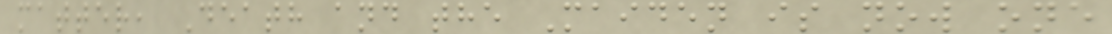matter, Death and the Maiden is now one
